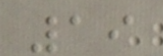19
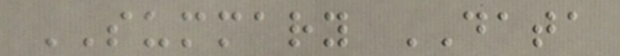SUMMARY DATA
